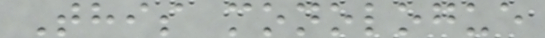This monologue
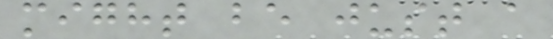might be just a
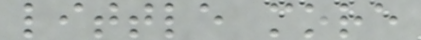little more
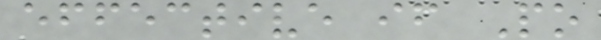effective if Po
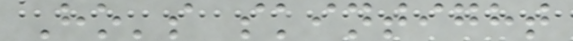Ho's skintight
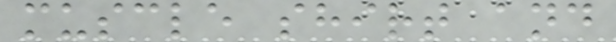muscle shirt and
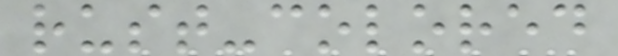rust-colored
